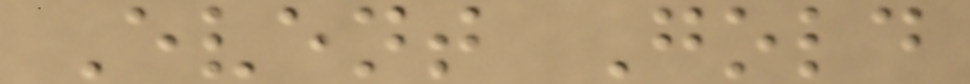Event Gold
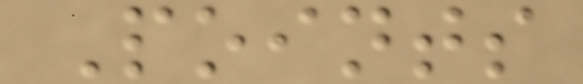Points
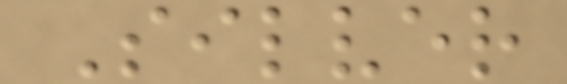Silver
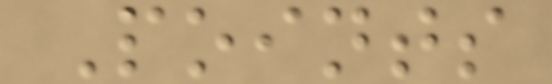Points
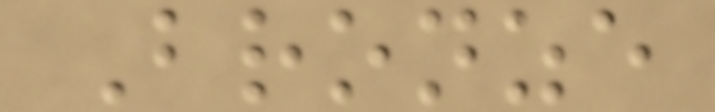Bronze
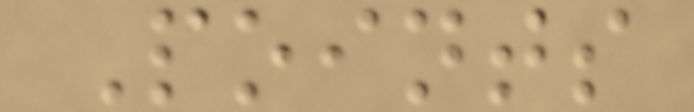Points
